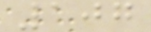107
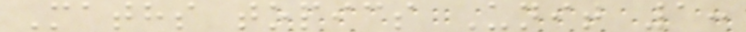Maths topics Unit 1:
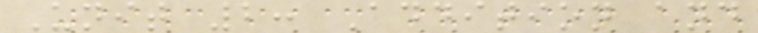Unit 2: Addition and
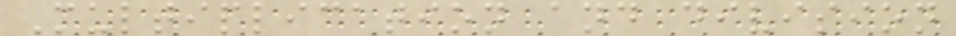Multiplication and division
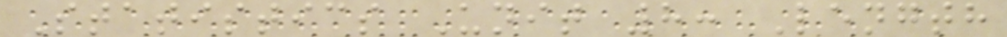Statistics Unit 8: Length
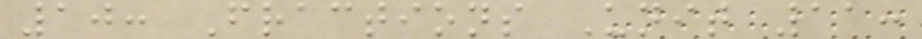10: Fractions Unit 11:
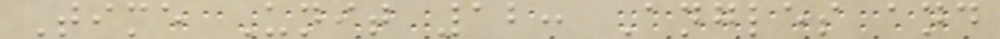Time Unit 12: Angles and
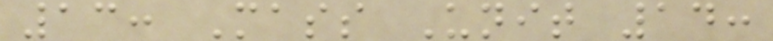13: Mass Unit 14:
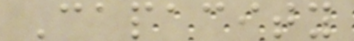Capacity
